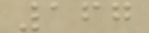167
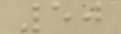50
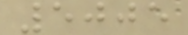5005
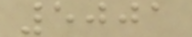5001
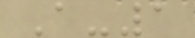A-1
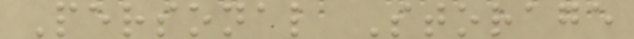Personal Storage
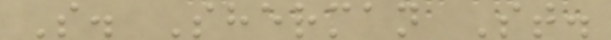S. Sherman St.
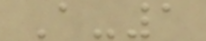A-1
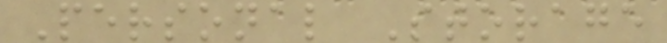Personal Storage
